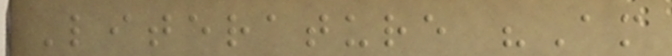Literature "Am
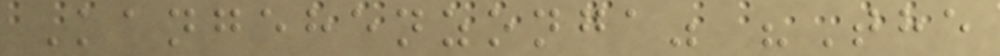Kangehenzonga" "The
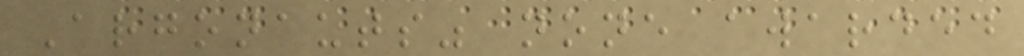Argonauts" none awarded
